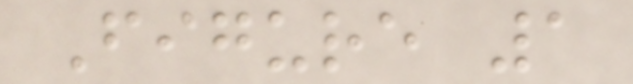Figure 1
